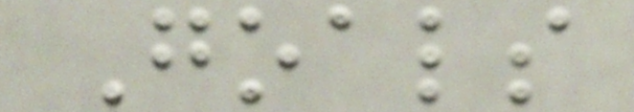Goals
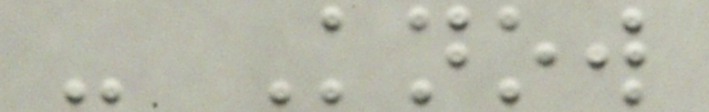- Know
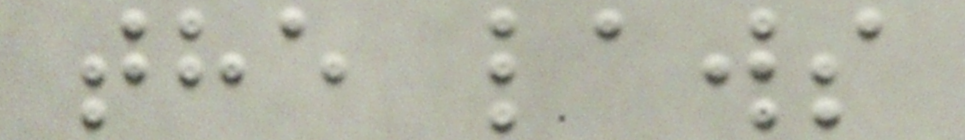the laws
